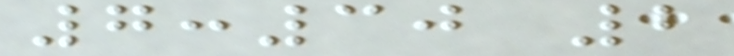7:30 2
